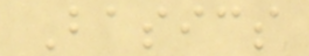Basics
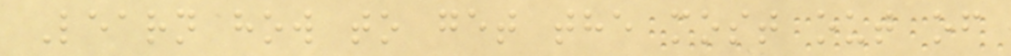Learn how to get the most out of
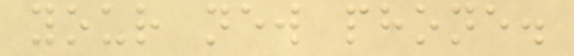your new phone.
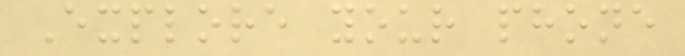Explore your phone
